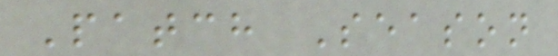Patch Season
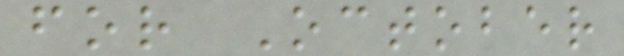for October
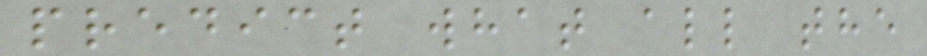predict what all the
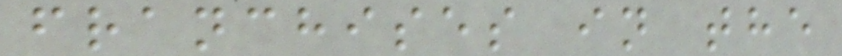franchises in the
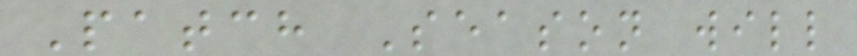Patch Season will
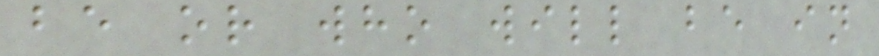be or who will be in
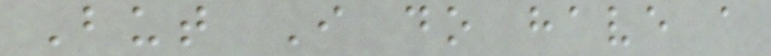But I do have a
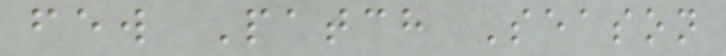few Patch Season
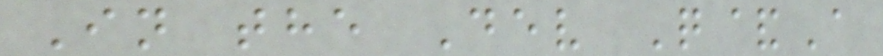In the Dev Q&A
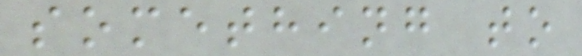something to
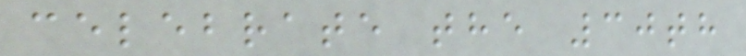celebrate the 30th
